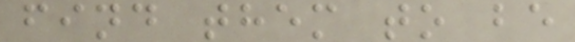find them to be
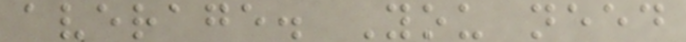average. You need
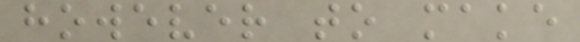however to make
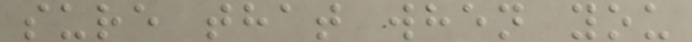sure that when you
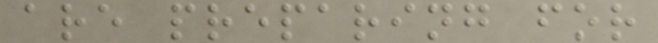are preparing for
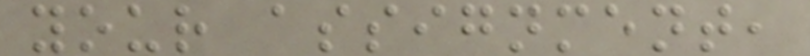your assignment,
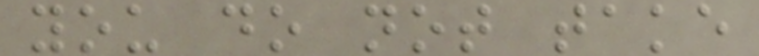you do not take
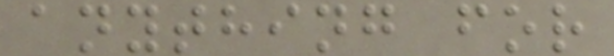anything for
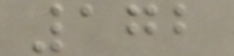172
